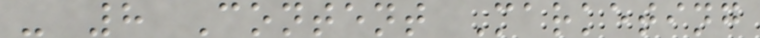- 8 Content Marketing
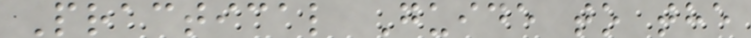Practical Guide to the
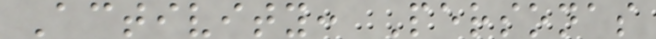Activity: Personas
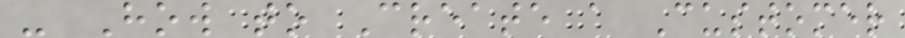- How to Create a Customer
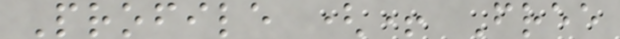Profile (+ Free
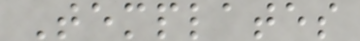Templates
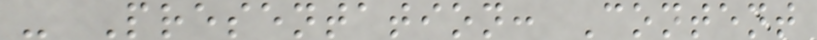- Presentation: Content
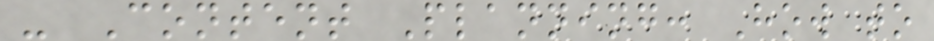- Content Planning: How to
